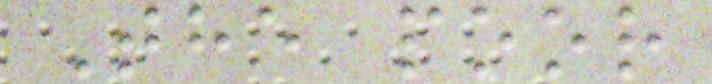The poor
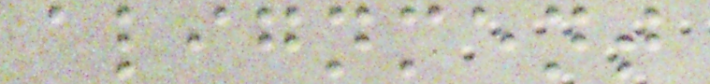alignment
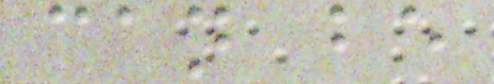can be
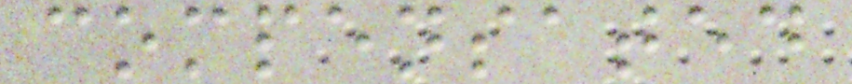compensated
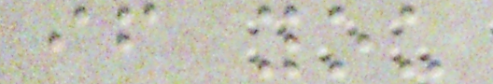if you
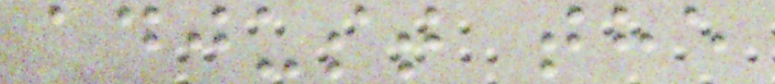adjust the
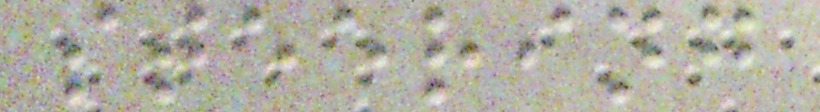steering
